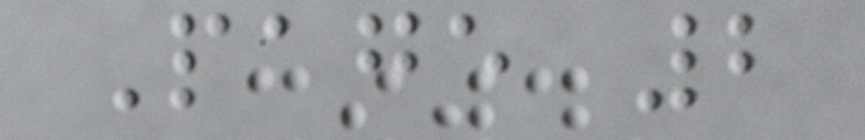Page 2
